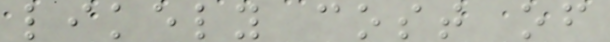likely cost of
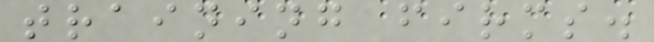training firms.
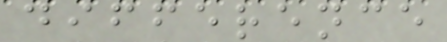difference
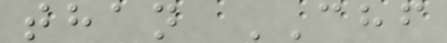than CHF
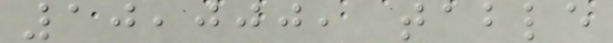10,000, table
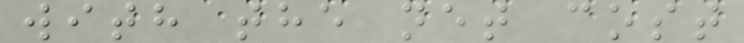with the net cost
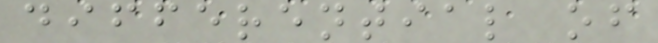differential of
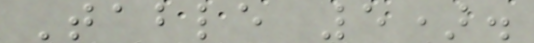Table 5).
